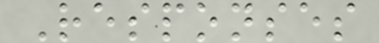Responses
